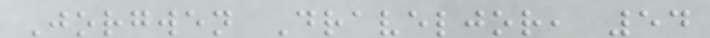Jorgwen Draveljor, 54
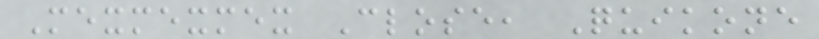Mexmexmex Close, Quikone
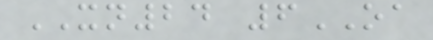XN24 6OA
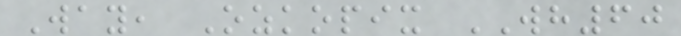Way, Ozkopix WH60
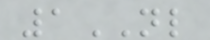1NL
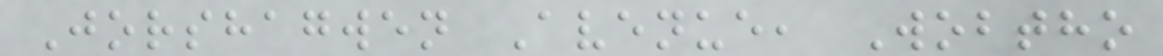Jorshagwen Avenue, Wobtho
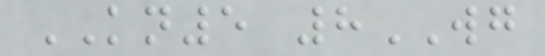KN5 8WG
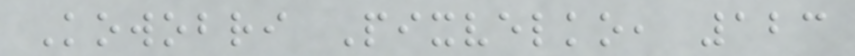Kowobri Pixvelko, 123
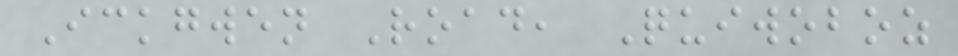Ickgwen Road, Quiwoboz
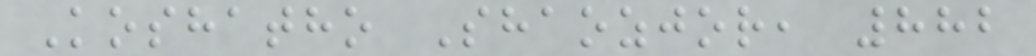Koshatho Shaozjor, 882
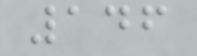146
